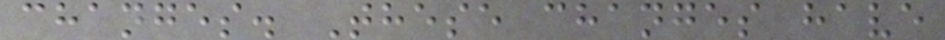changes. These changes have
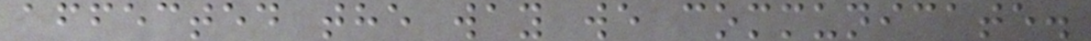affected the way we communicate.
